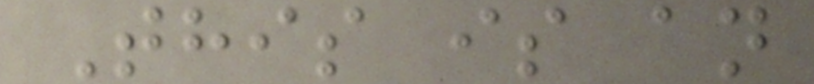This is an
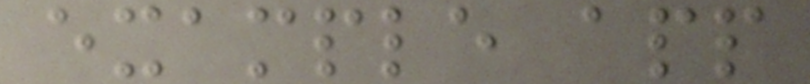example app
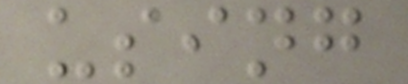using
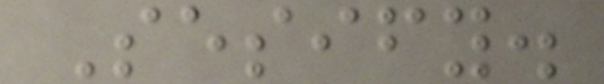Sesify.
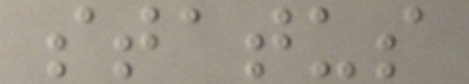status
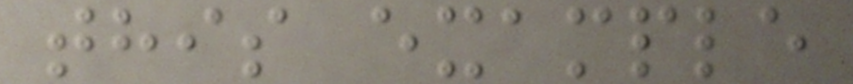this example
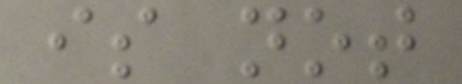is not
